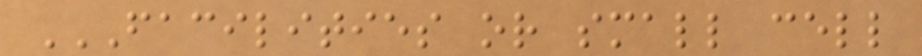FACILITIES OR SMALL CELL
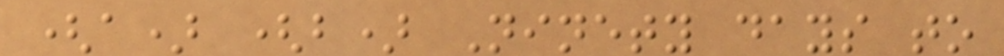(a) (b) Ninety days to
